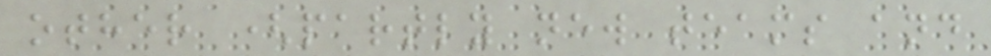other (partly new teams and
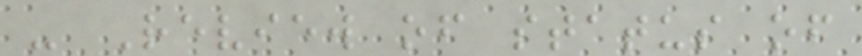- Review of status of
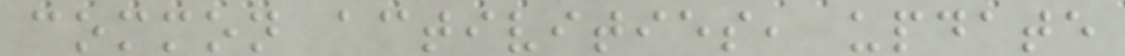common activities, update
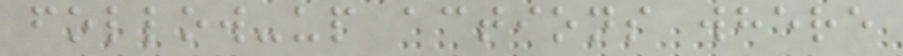follow-up actions where
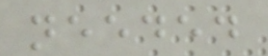needed
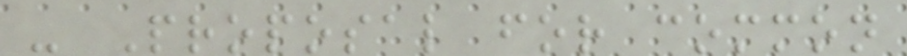- Proposal for common
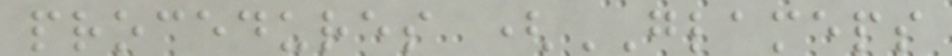procedures (GLAMEPS
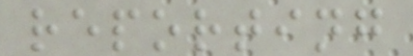reporting
